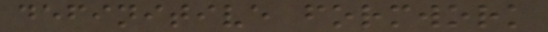definitive formwork
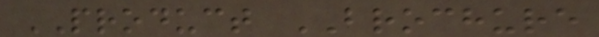PRODUCT BROCHURE
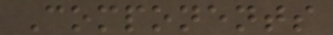Components
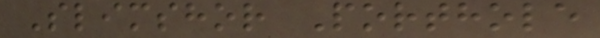Slimshor Porthole
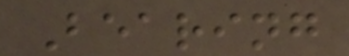Bearing
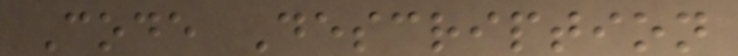Code Description
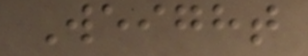Weight
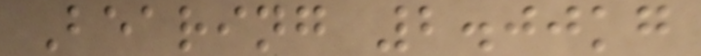Bearing 2.00kg
